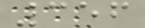356
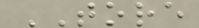TORE
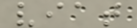viat
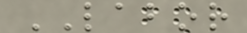LABOR
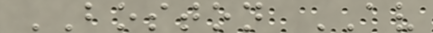BOSTON AV
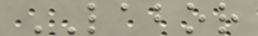LABOR
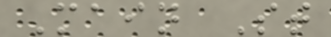Main St
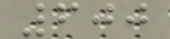600
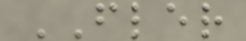FLER
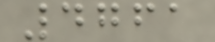4761
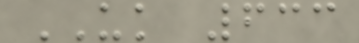UK 633
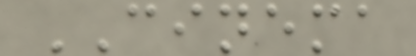CINEMA
